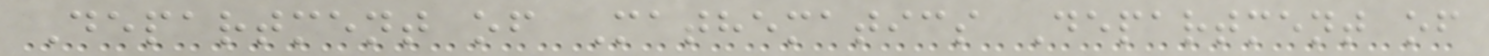Department of Mathematics Department of
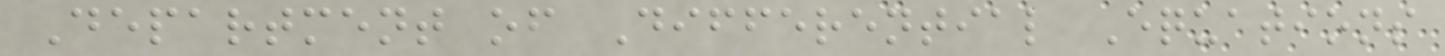Department of Differential Equations
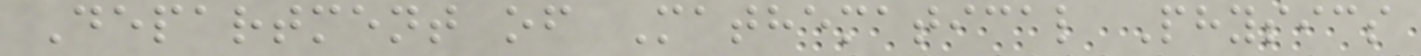Department of Mathematical Physics
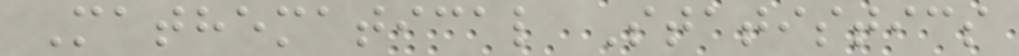Mathematical Statistics
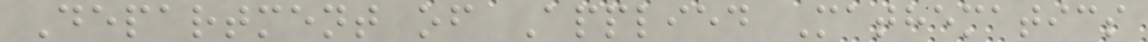Department of Applied Mathematics
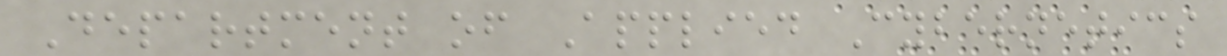Department of Applied Cybernetics
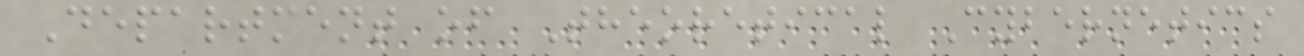Department of Theoretical Cybernetics
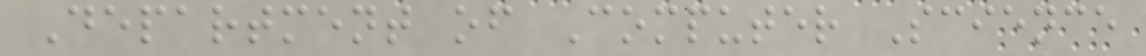Department of Computer Science
